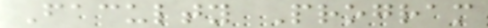Faculty Program
